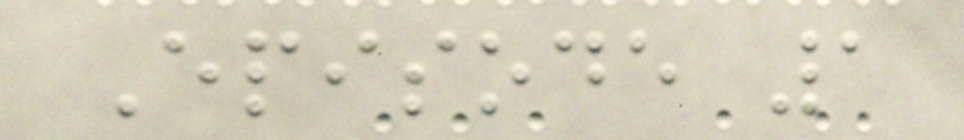Episode 1
